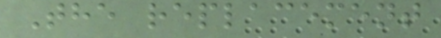The replacement
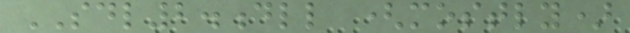SDL2.dll (mostly)
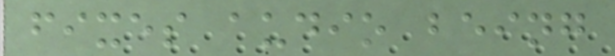fixes audio being
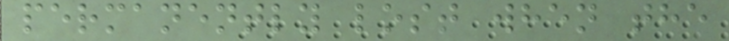permanently lost when the
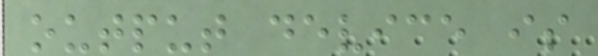output device is
